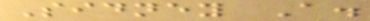Sidney A.
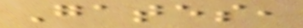Gates,
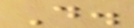D.
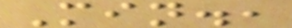Min.,
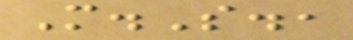M.S.,
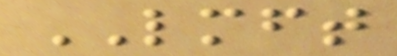LMFT
